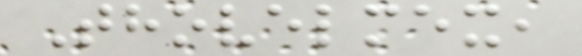Thovelmex,
